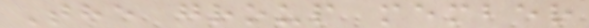The group member
